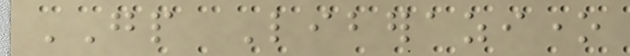GP Liberazione
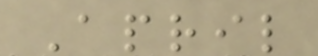April
